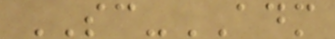SC-ADM
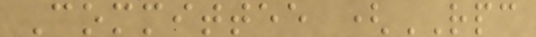Committee (RPC
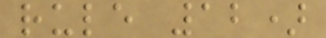rule 12)
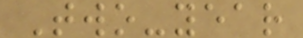Two-year
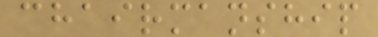chairmanship
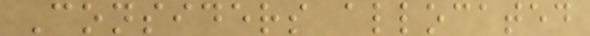Considers allocated
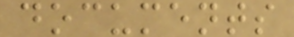documents
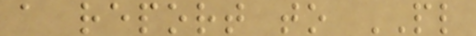a report to PL
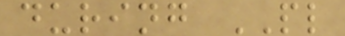during PL
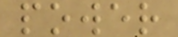power
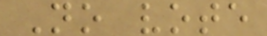No vote
